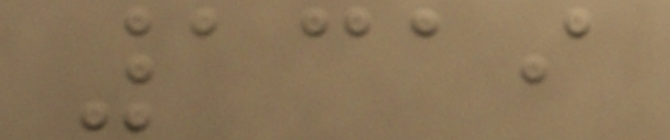1319
